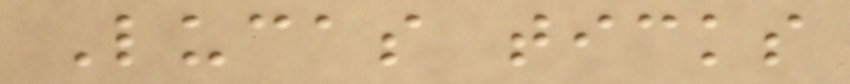Lucas ticks
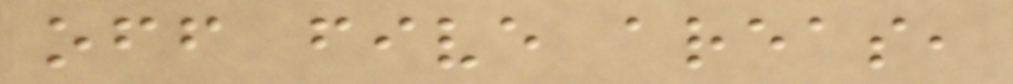off five areas,
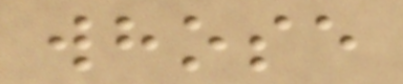whose
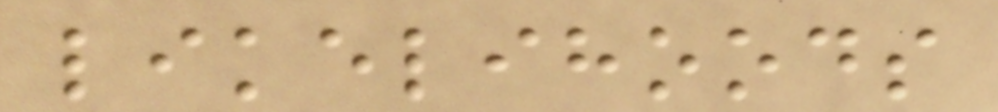likelihoods
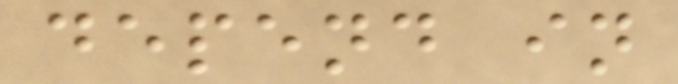depend in
